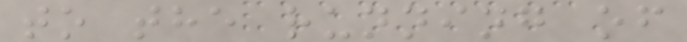to the running of
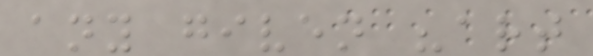any given "art
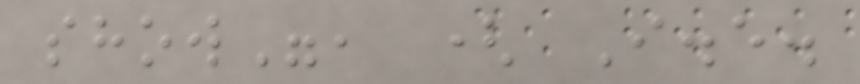show", ( I.e.
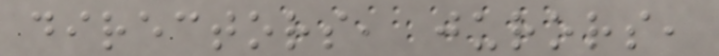directors, jurors,
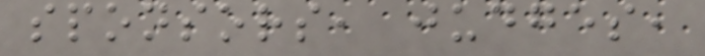sponsors, judges,
